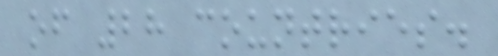of 28 countries.
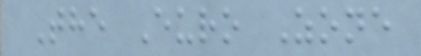The Euro Zone
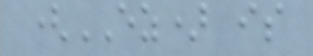(EZ) is
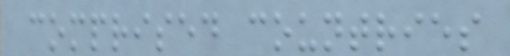comprised countries
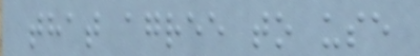that agree to use
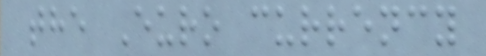the Euro currency
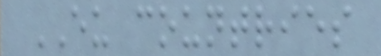EU countries
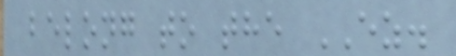belong to the EZ.
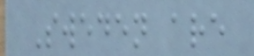Sweden are
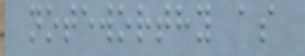noteworthy as
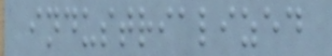industrialized
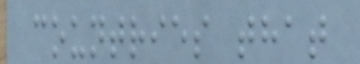countries that
